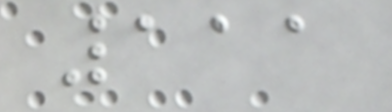111
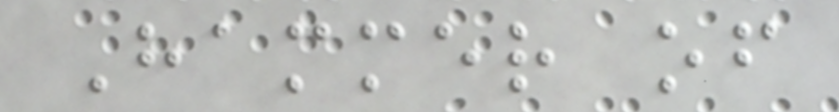Hammer of
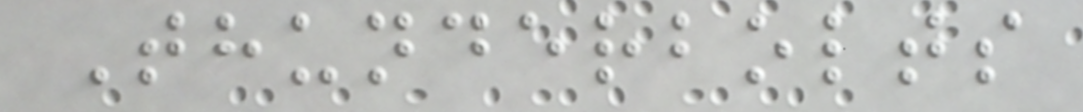Thunderbolts
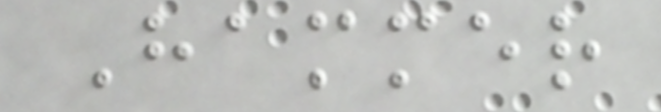Hammer
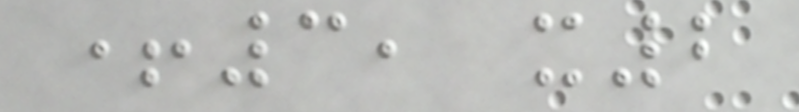+3, x2
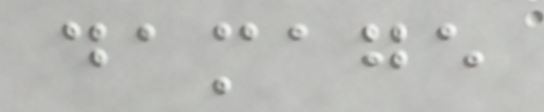damage
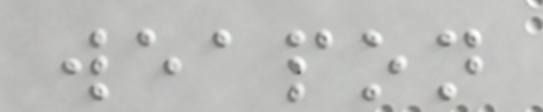weapon
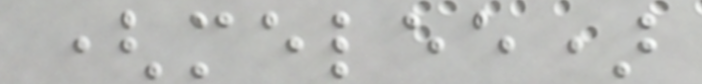(melee)
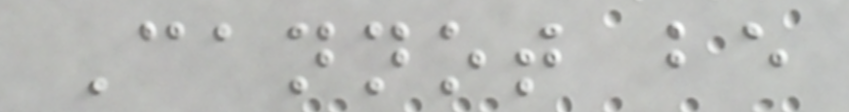Cannot be
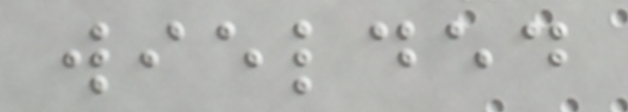wielded
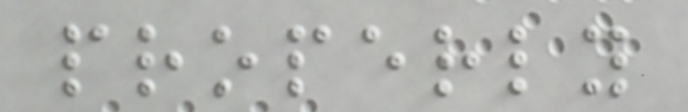properly
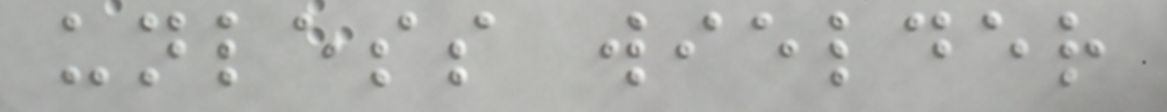unless wielder
